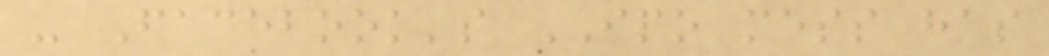- Facebook's IPO mess has
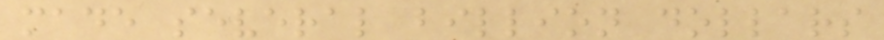made several billion dollars
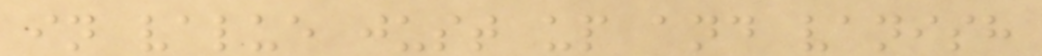in value just up and vanish
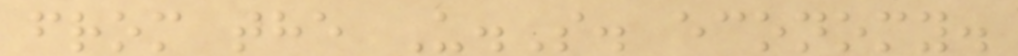from the U.S. economy.
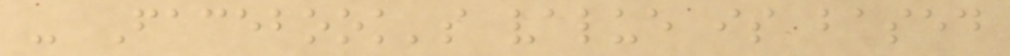- Facebook's value is based
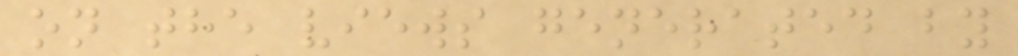on the views generated by
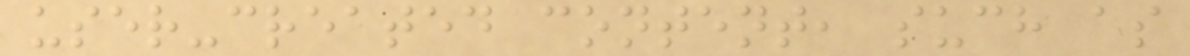user-created content, such as
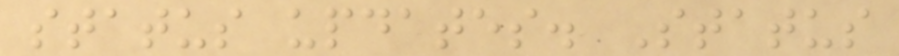status updates. Status
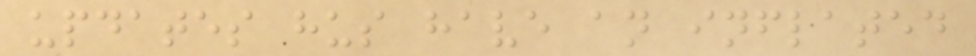updates hus have an inflated
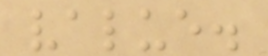value.
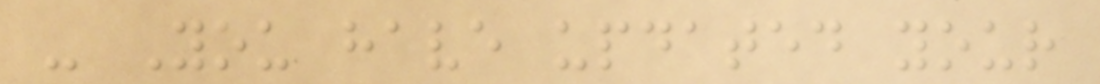- You have updated your
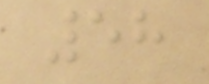58
